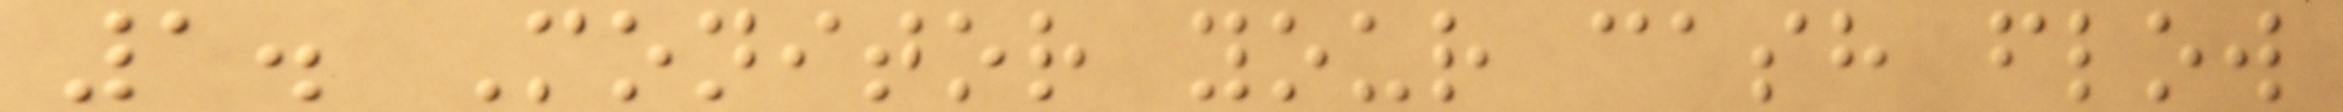1. Monitor your cash flow
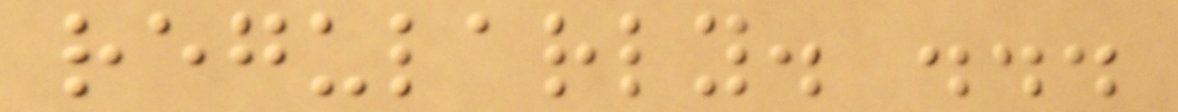regularly. ...
